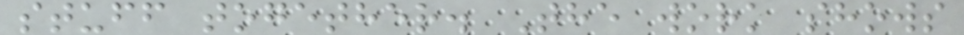stuff together. The work shows
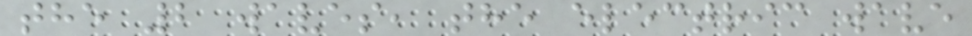the 2 waves, the electric wave
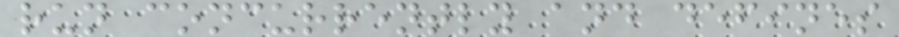run concurrently and defines
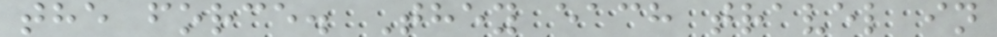the force. They each travel in
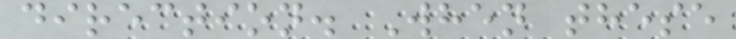direction. When these
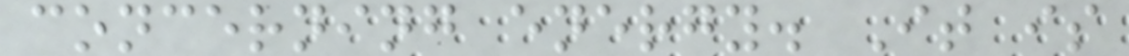concerning energy. It is
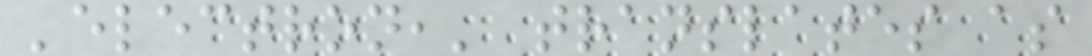'electron,' translates as
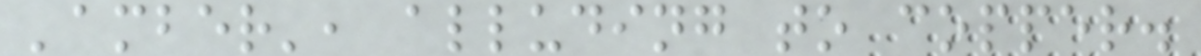'amber', alluding to copper.
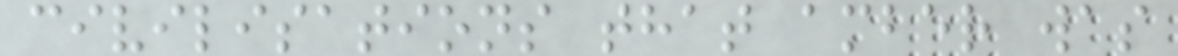civilisations that amber was
